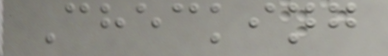Checking
